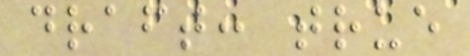draft: true
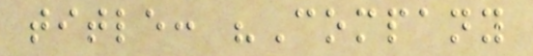title: "Company
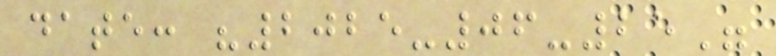date: "2025-06-25"
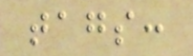tags:
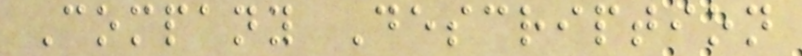Company Description
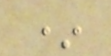*
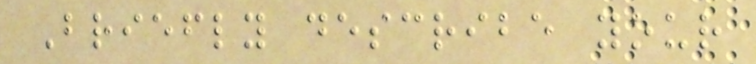Briefly describe your
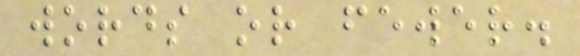words or fewer.
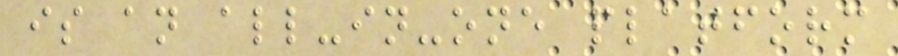is an all-in-one platform
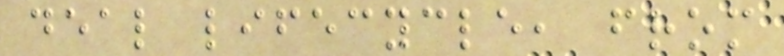deal lifecycle, from
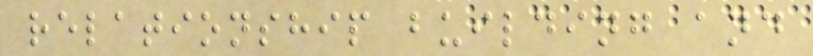relationship building and
